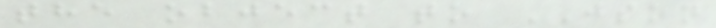the object to JSON
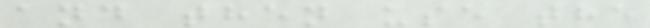and then use the
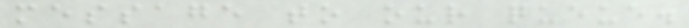message to our queue.
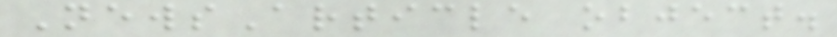NewsArticle object.
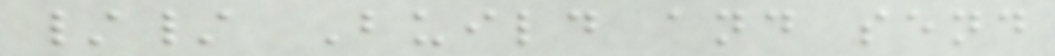// Build and send
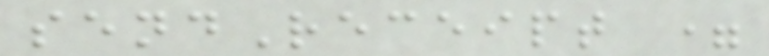sendReceipt =
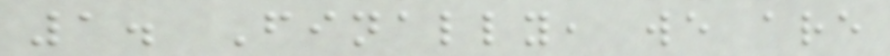1. Finally, we are
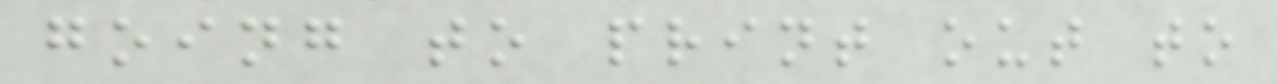going to print out to
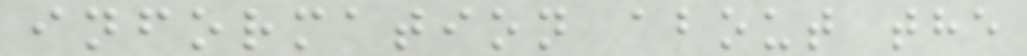information about the
